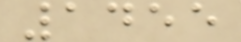1455
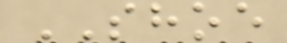SHOE
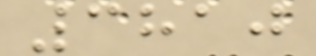3810
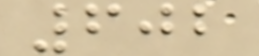602
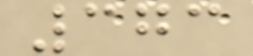373
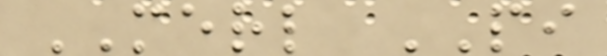MERL PI
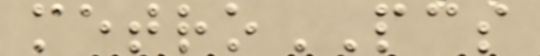metroPCS
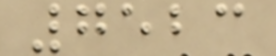7523
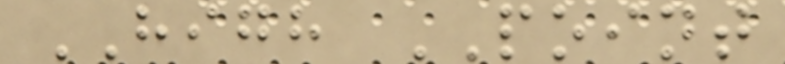HIGH POINT
